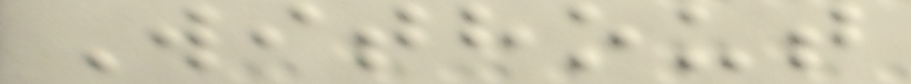Without
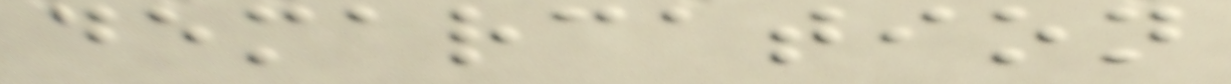demarcation
